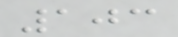103
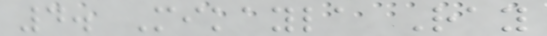4. Mikayla Ray
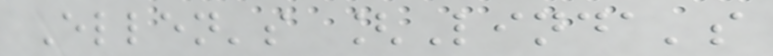Ellen's [Linda's
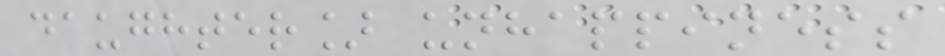daughter] unhappiness
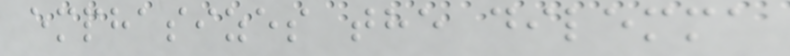emphasizes the dilemma
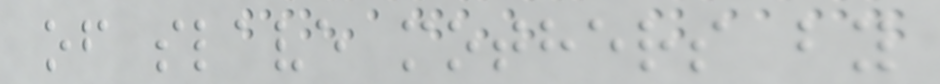of slave mothers by
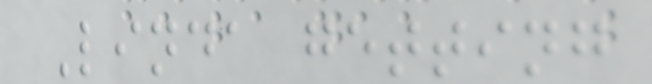Linda getting
